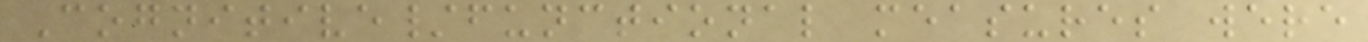Cognitive/functional measures were
